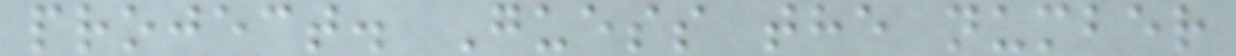project. Guess the number
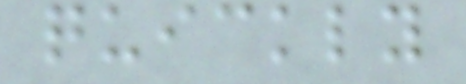quickly
